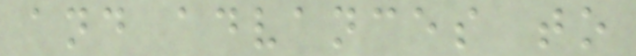and advances to
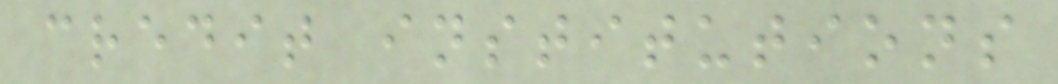credit institutions
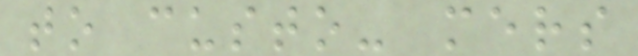to custo- mers
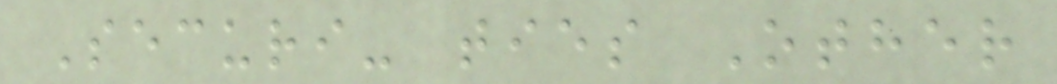Securi- ties Other
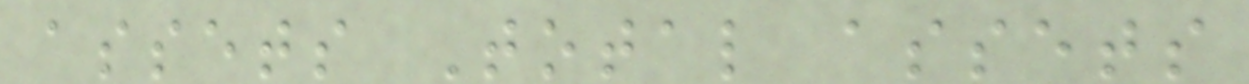assets Total assets
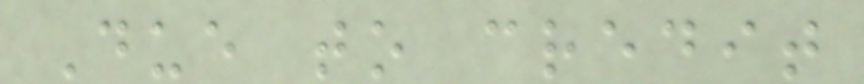Due to credit
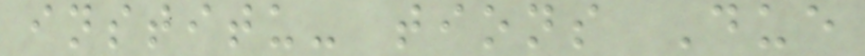institu- tions Due
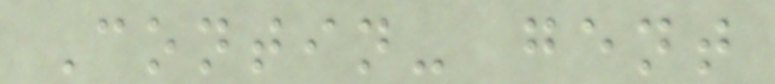Contin- gent
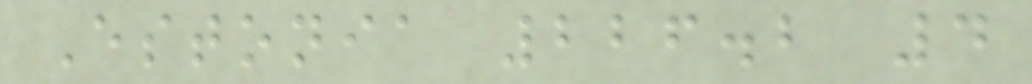Estonia 226.2 4
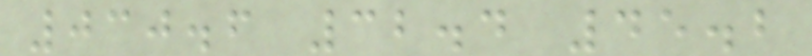030.6 32.4 45.2
